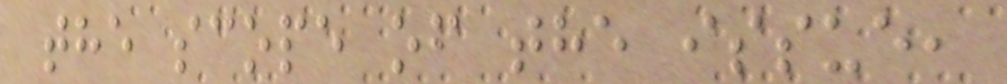the scope of the issue,
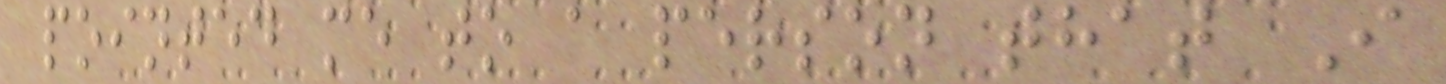pointed me to a person that I
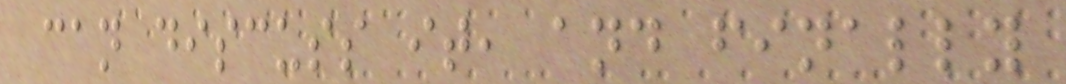can discuss it, and finally
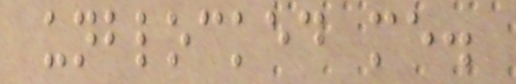unblocked me.
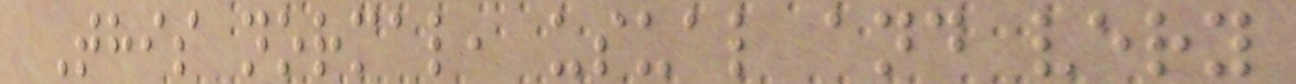This normal, usual and very
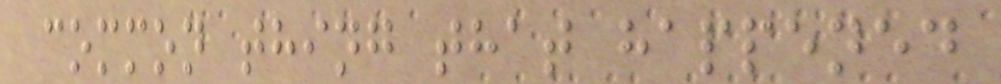common thing that happened
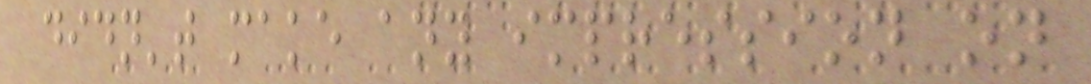didn't make any impression on
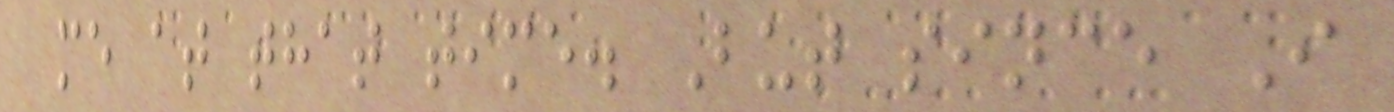me at that time. But since I
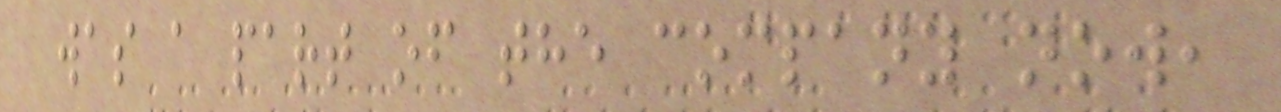was a part of the company now,
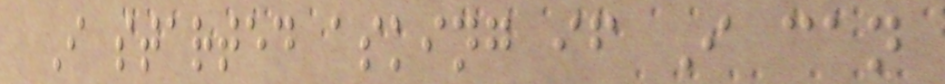I started asking if I can
